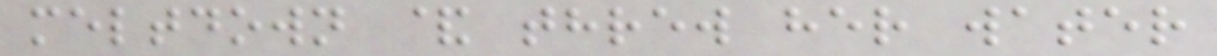meltdown & threw her water
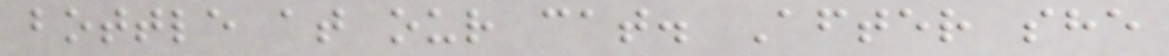bottle at our cat. After she
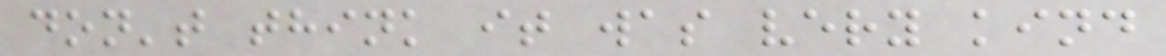don't think it was very kind
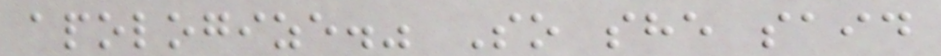apologize." So she said
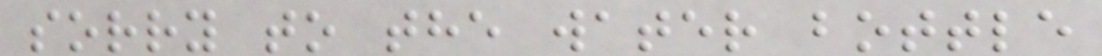sorry to the water bottle
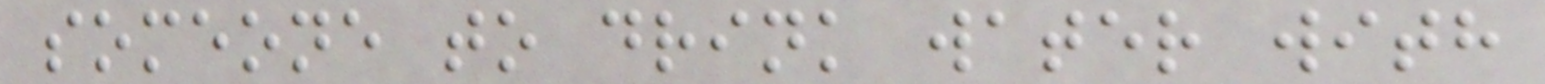someone to drink water with
